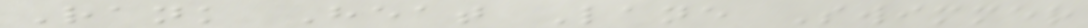Rank Heat Lane Swimmer
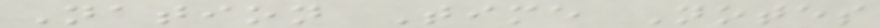Nation Time Notes
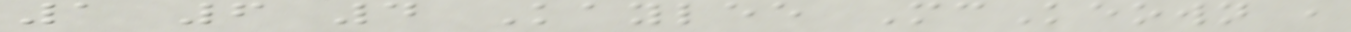1 6 4 Kaylee McKeown ,
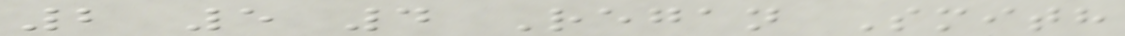2 5 4 Regan Smith
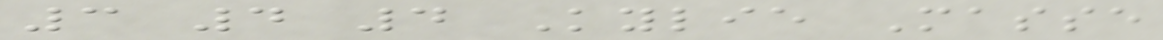3 4 4 Kylie Masse
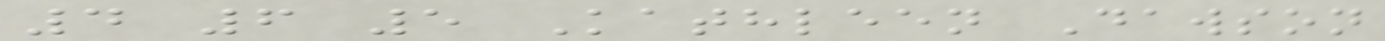4 6 5 Kathleen Dawson
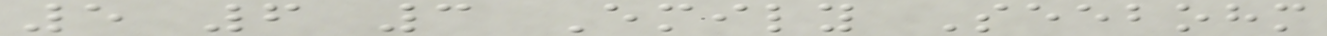5 6 3 Emily Seebohm
